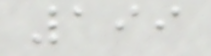199
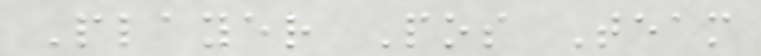Player Pos Team
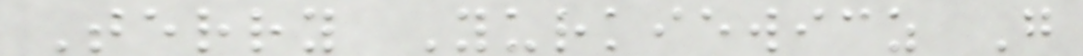Terry Yurkiewicz G
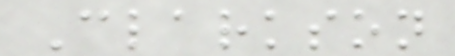Clarkson
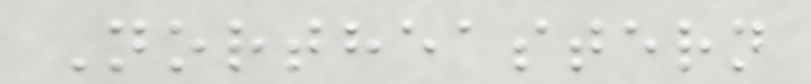Northeastern
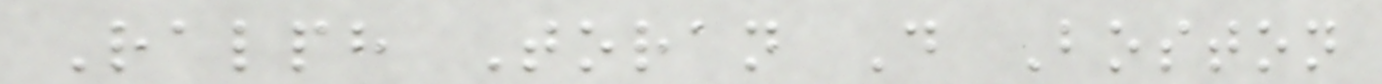Ralph Toran D Boston
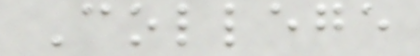College
